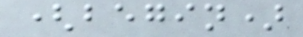(begin)
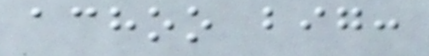achoo big:
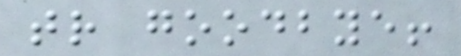tr goodbye!
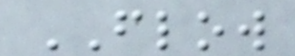FLOW
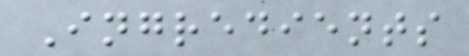Ingredients
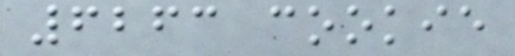6263 cookie
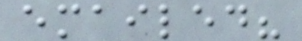emailed?
